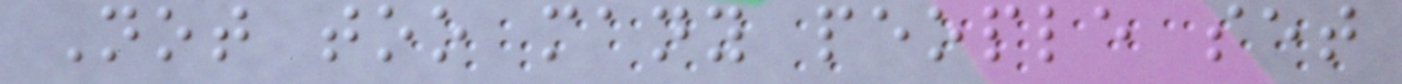Not too many people set
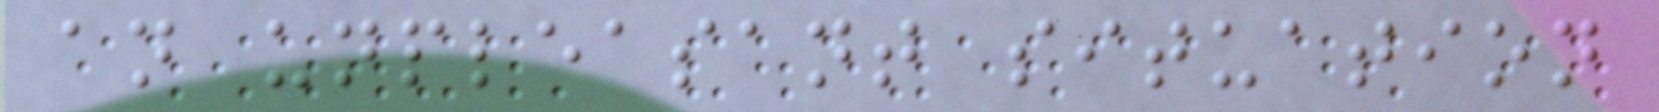an unpleasant situation
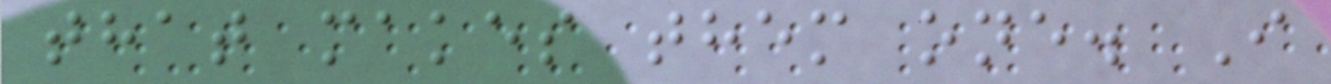that makes them one. I
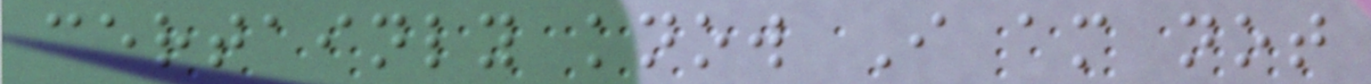certainly know I am not
